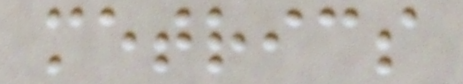metrics
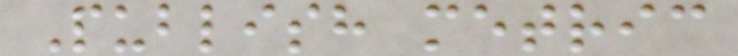Publish metric
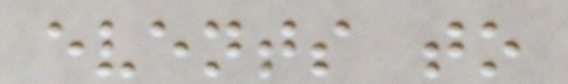events to
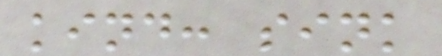kind: sink
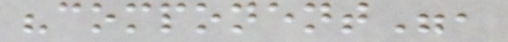"component",
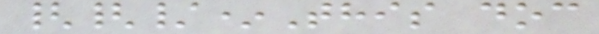{{/*This doc
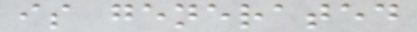is generated
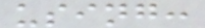using:
